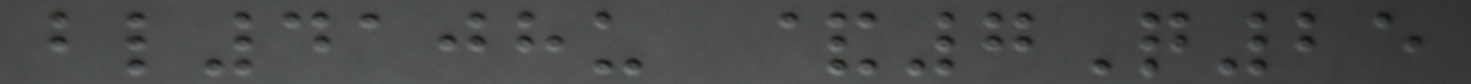bl4108u &7Q25
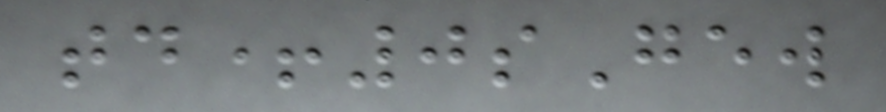td+0sGew
